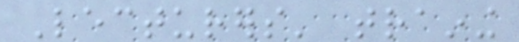Lecturers' training
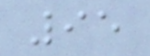95
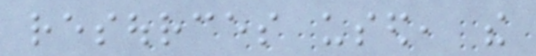resources used, the
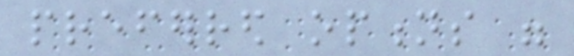preferred options were
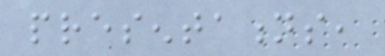presentations,
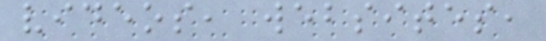videos, websites,
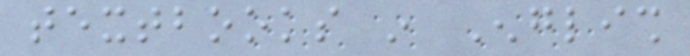textbooks in English
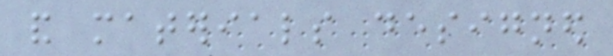and materials designed
